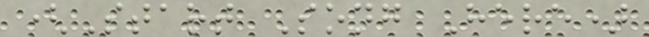(Start Song Here)
